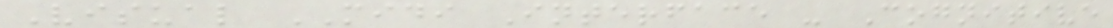Visual MIDI Interface - Cognitive
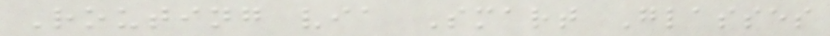Routing via Smart Glasses
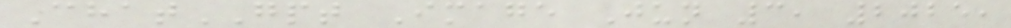ChatGPT Image Jun 3, 2025,
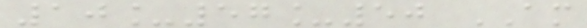10_57_50 AM
